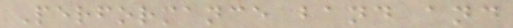Performance band and
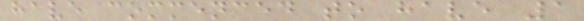have commenced to have 1
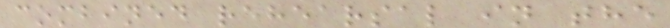combined rehearsal in the
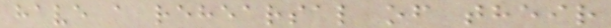have a rehearsal of their
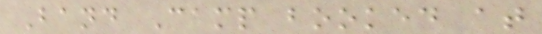Band Camp booked at
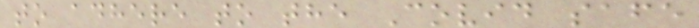to adhere to the Covid safe
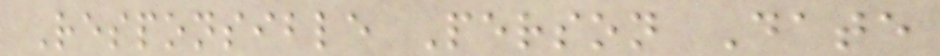Responsible Person Date
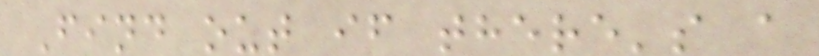Find out if there's a
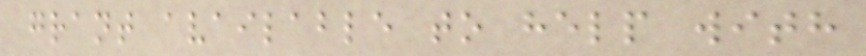grant available to help with
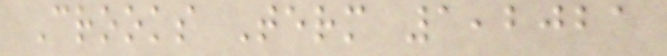Crooks Term 1,2021
